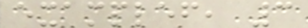examplef, 3
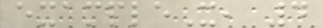exampleX, 4
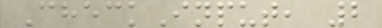CheckInput, 2
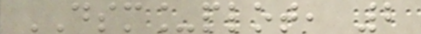DSM_plot, 2
